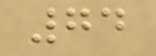74
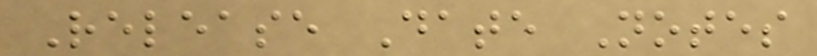Release Date Notes
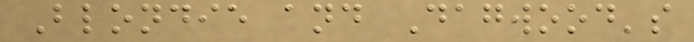Blondie and Dagwood's
